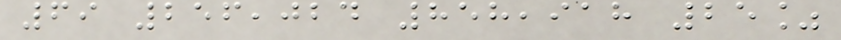69 256,024 858,918 25%
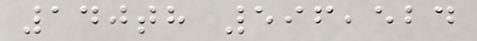140th 596,524
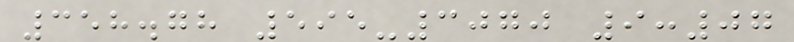358.78 595-3070 9:07
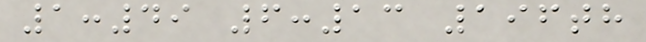1:49 6:13 196th
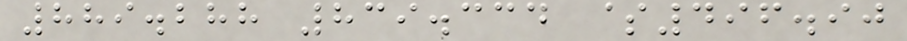889.288 839.334 $496.90
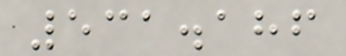531.186
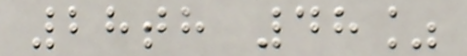28th 48%
